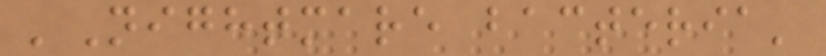'Nightmare bacteria'
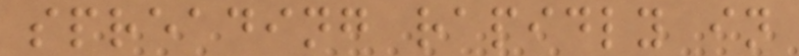spreading rapidly in
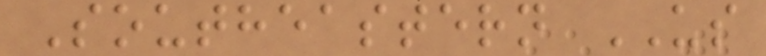Southeastern US
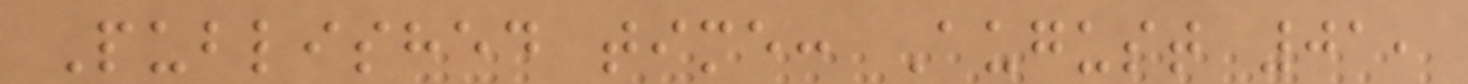Published time: August 01,
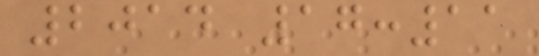2014 17:11
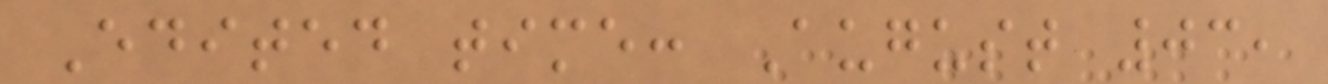Edited time: August 03,
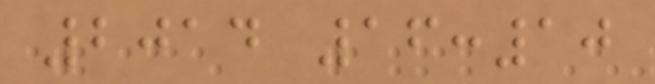2014 16:10
